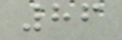86
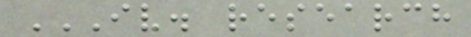IV. RESEARCH
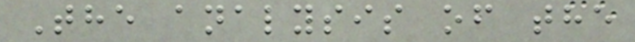The analysis of the
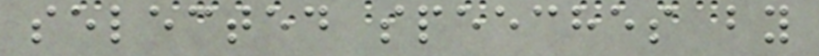selected speeches by
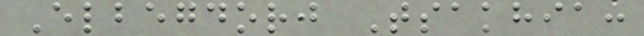Elbegdorj Tsakhia:
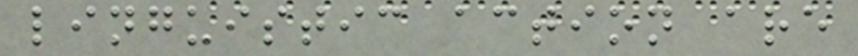linguistic action are
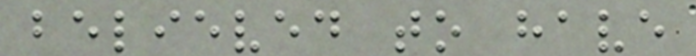believed to have
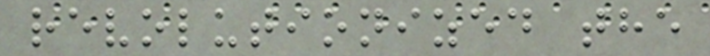revolutionized the
